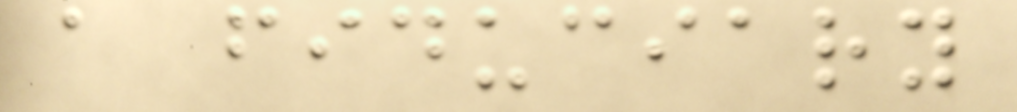a fiduciary
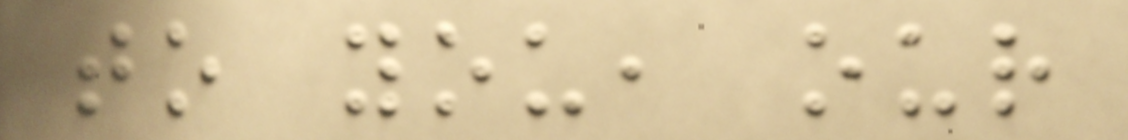to you, our
